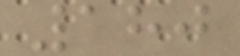180
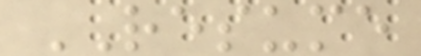RESUME
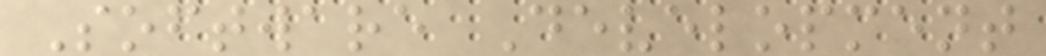Software Development
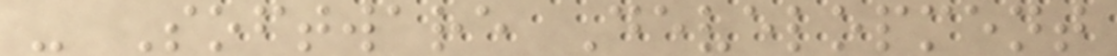- Software Development
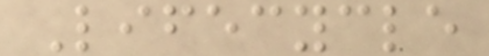Lifecycle
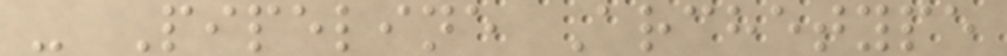- Pipeline Archetype
